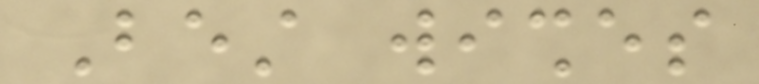Best wishes
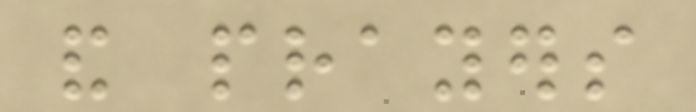and prayers
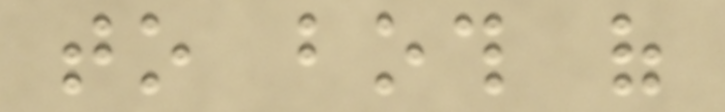to both of
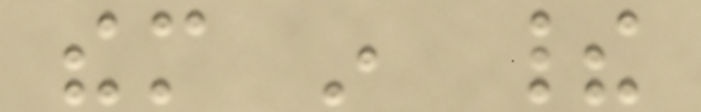them in their
